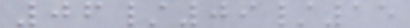06/09/15
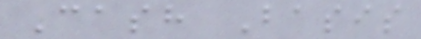Cash Basis
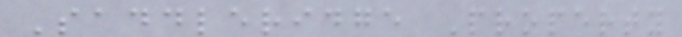Saddleridge Property
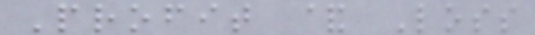Profit & Loss
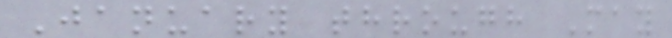January through May
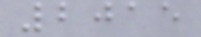2015
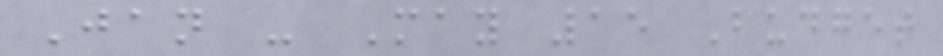Jan - May 15 Budget
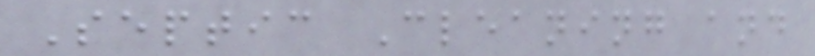Septic Cleaning and
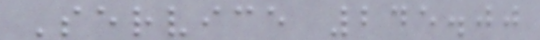Service 245.00
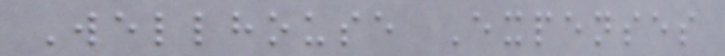Wellhouse Expenses
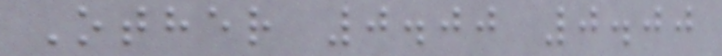Other 0.00 0.00
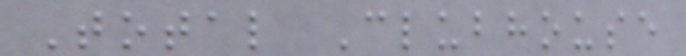Total Clubhouse
